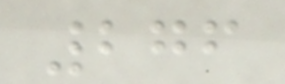276
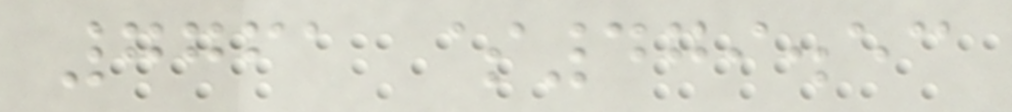7761 $479.53
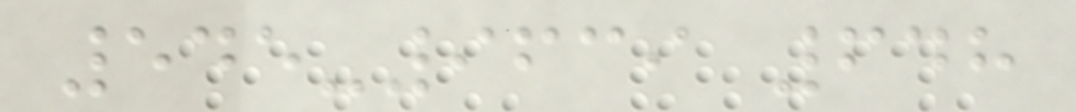545-9639 648
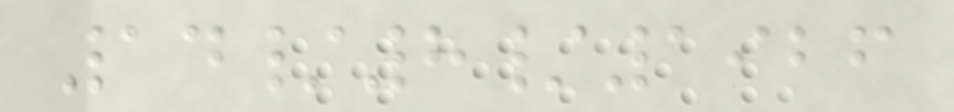14/8/1926
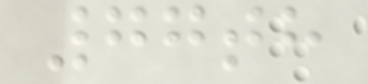77th
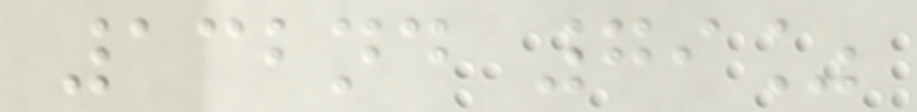132nd 79%
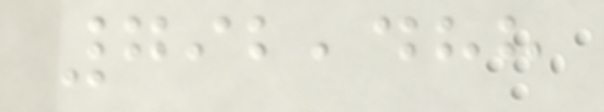792,488
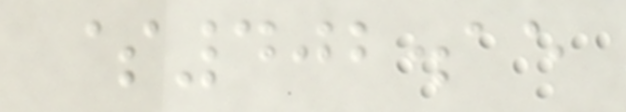$402.15
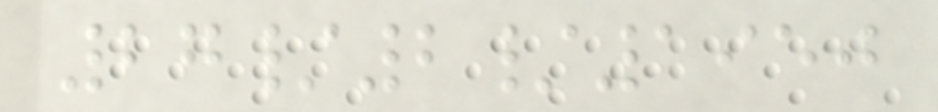27/2/1950
